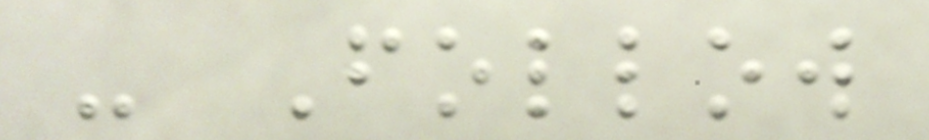- Follow
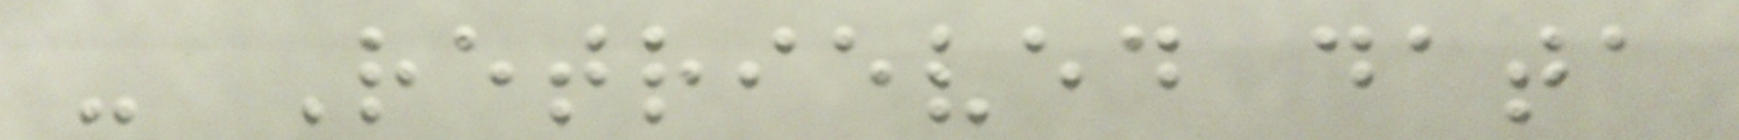- Retrieved data
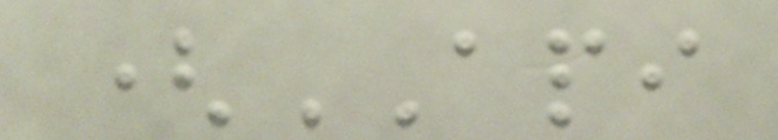(API
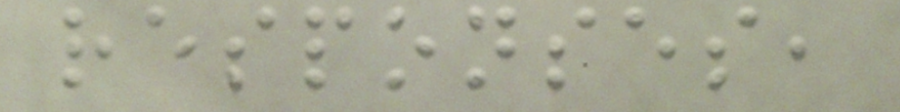responses,
